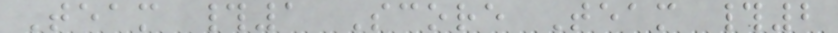Team #1 Score Team #2
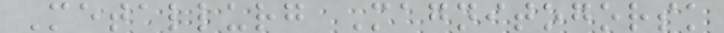Metallurg Magnitogorsk
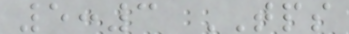5:3 TPS
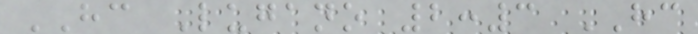HC Lugano 2:3 HC
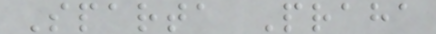Sparta Praha
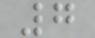7
